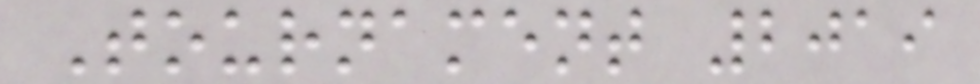Tournament 2019
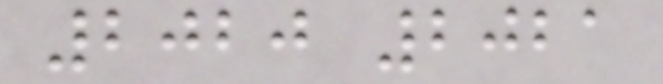2020 2021
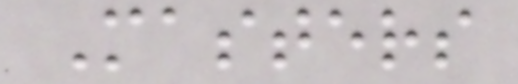Masters
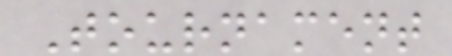Tournament
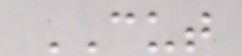CUT
